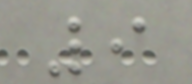9
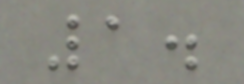1.
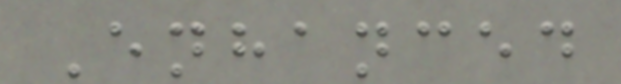Enhanced
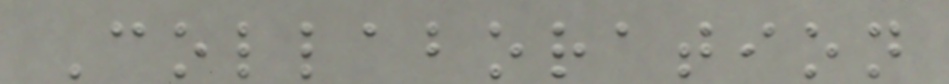Collaboration
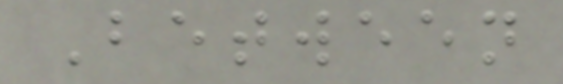Between
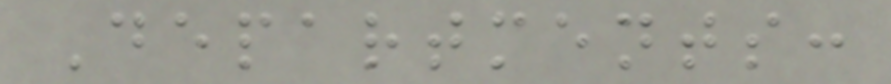Departments:
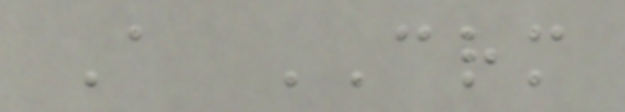A CRM
